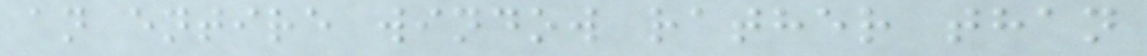an entire window rather than
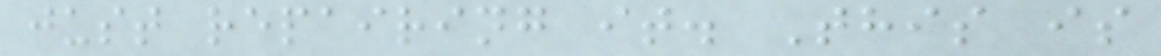just repairing it. This is
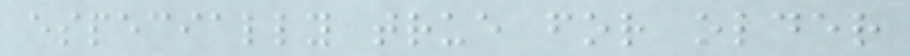especially true for older
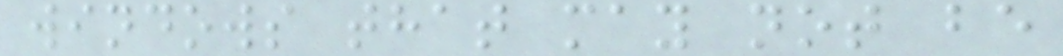windows that may not be
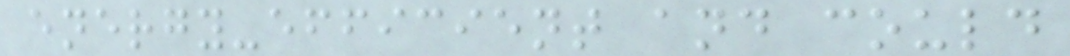energy-efficient and could
